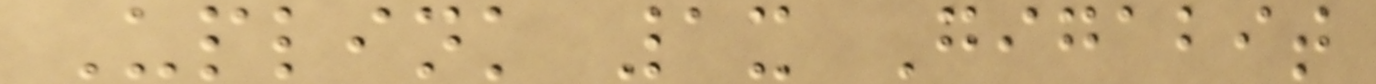Uplink 1x Gigabit
